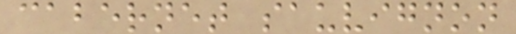cabernet sauvignon
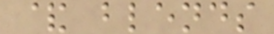& blends
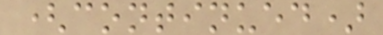(continued)
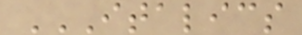ITALICS
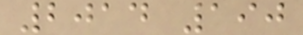2014 190
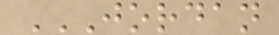JORDAN
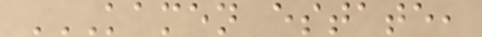KAMEN ESTATE,
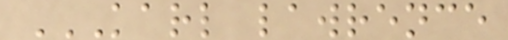KARL LAWRENCE
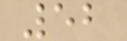52
